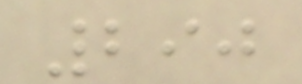290
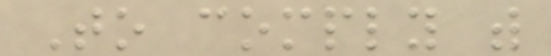To comply with
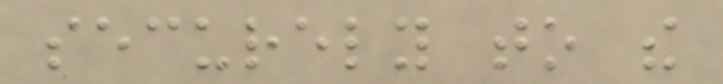securely to the
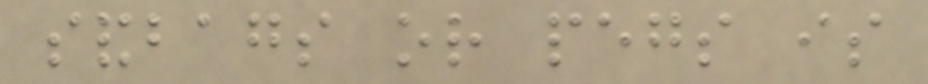sandbags or pegs is
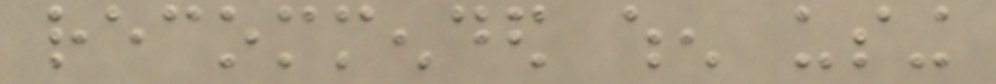recommended when using
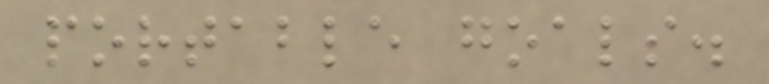portable goals.
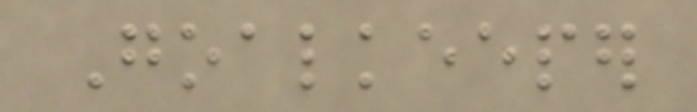Goalkeeper
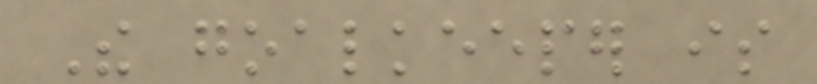The goalkeeper is
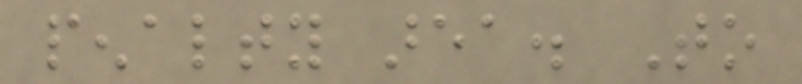penalty area. To
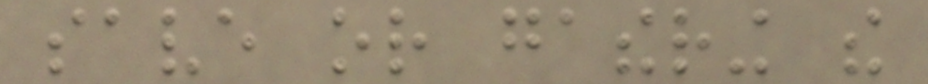save or gathering the
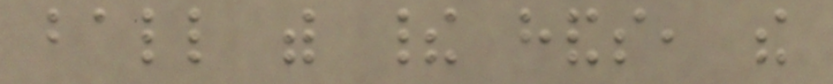ball with their hands, the
